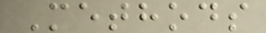Methods
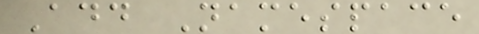Add Namespace
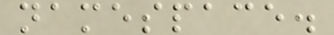namespace.
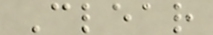Clear
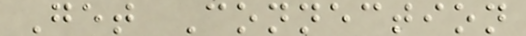Get Connection
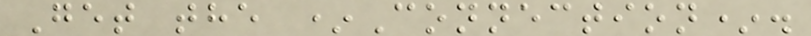Get the *Connection*.
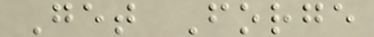Get Forge
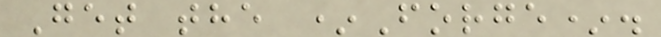Get the *Forge*.
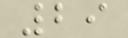29
